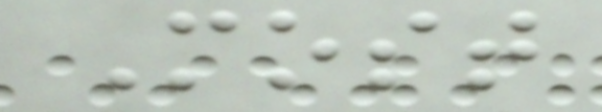Most
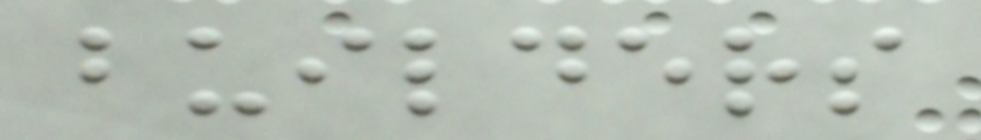builders
